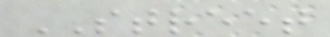STREET
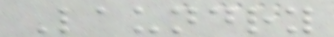Laundry
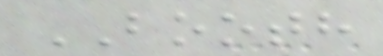BOOTH
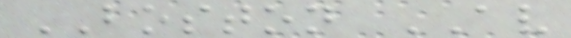BOSTON AV
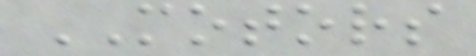MOTORS
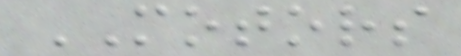MOTORS
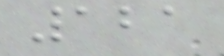121
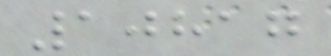10817
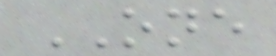ONE
